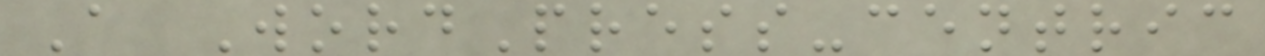A WordPress-centric
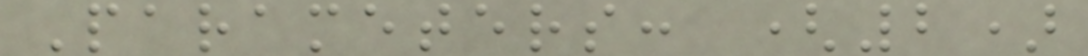Parameters: (2)
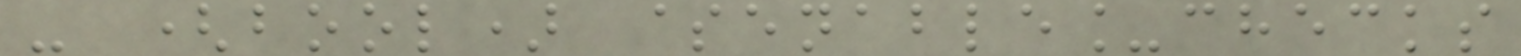- (bool) $enable_checks
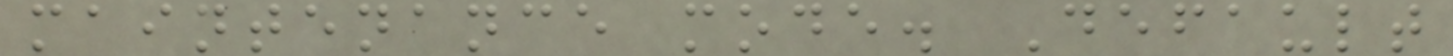maintenance mode. Default
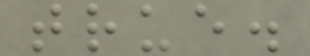true.
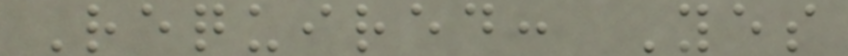Required: Yes
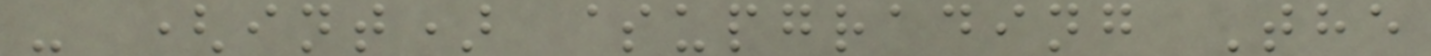- (int) $upgrading The
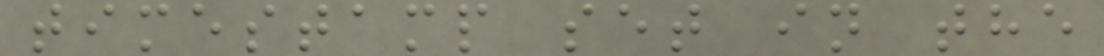timestamp set in the
